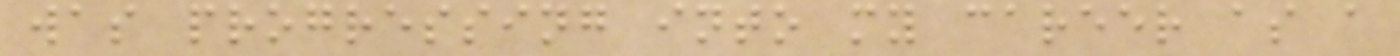was progressing into my career as a
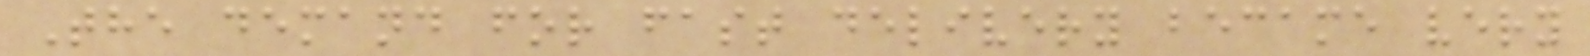The demand for fast delivery became very
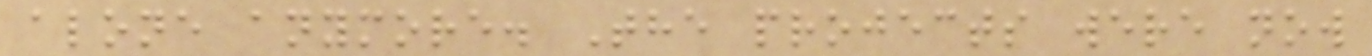alone anymore. The projects were now
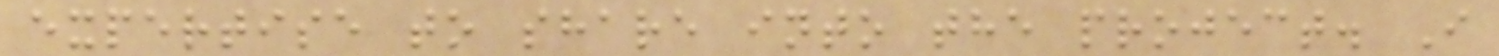expertise to share into the project. I
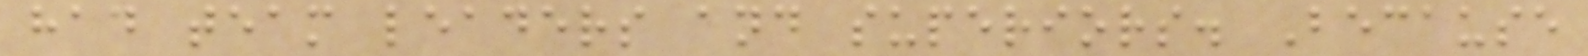had team leaders and superiors. Because
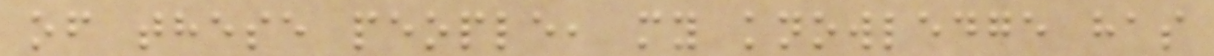of these people, my knowledge has
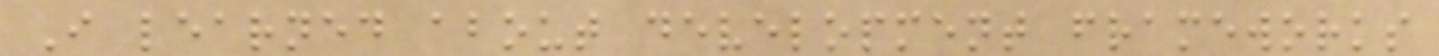I learned about development frameworks
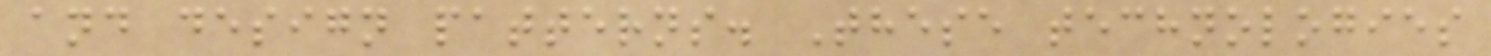and design patterns. These technologies
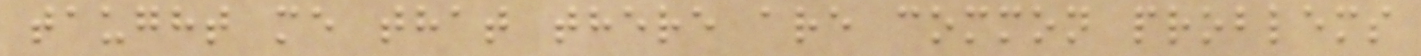taught me that there are common problems
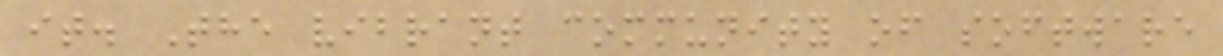it. The vibrant community of software
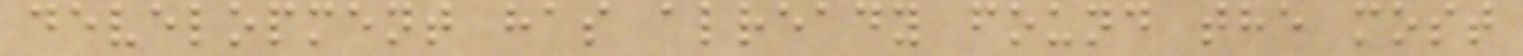development has already found the most
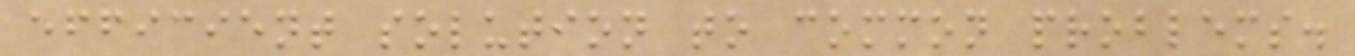efficient solution to common problems.
